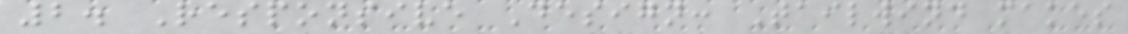2. Responsive Design: Tailwind makes
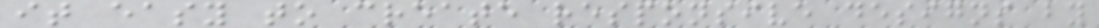it easy to create responsive designs by
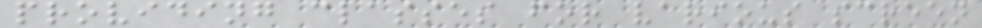providing classes for various screen
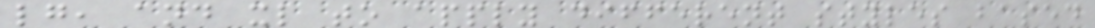lg, and xl to apply different styles based
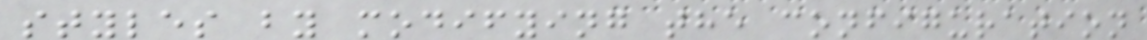styles by modifying the configuration
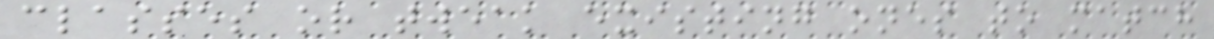classes or tweak existing ones to match
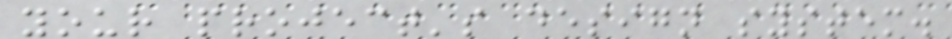your project's design system.
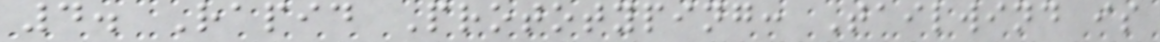4. Rapid Prototyping: Tailwind is
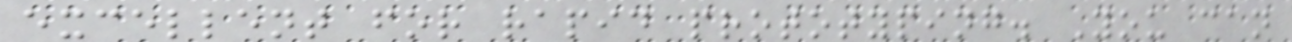excellent for rapid prototyping. You can
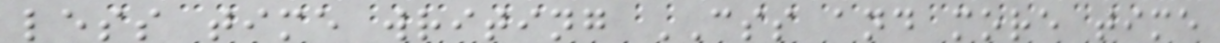less time writing CSS and more time
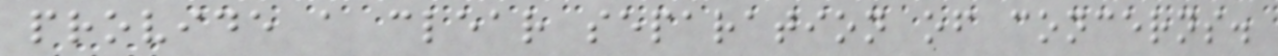provide a clear separation of concerns.
